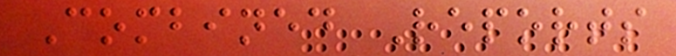Combined Reports
